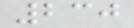230
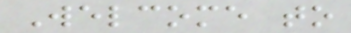Welcome to
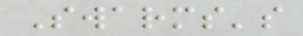Swarms's
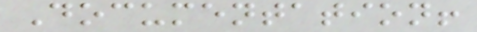Documentation!
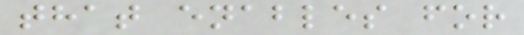that enables for
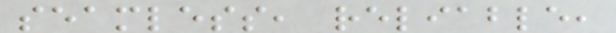seamless, reliable,
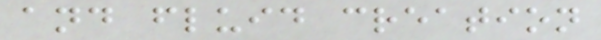and fluid creation
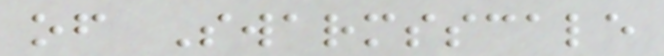of Swarmsscale
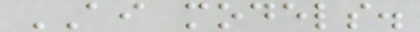AI models.
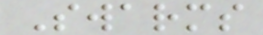Swarms
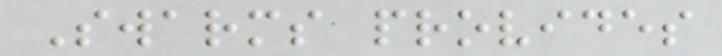Swarms provides
